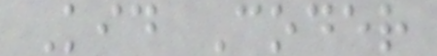Kid Coder
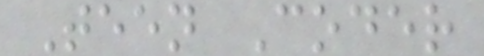Teen Coder
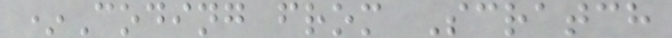*Coding from Scratch
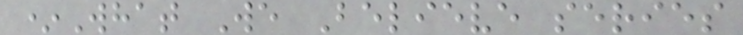*What We Believe series
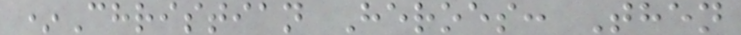*Christian Heroes: Then
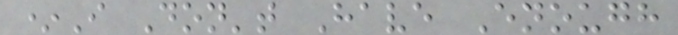*I Don't Have Enough
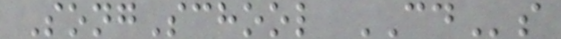SongSchool CDs
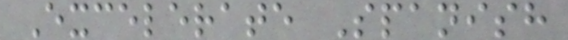Excelerate Spanish
